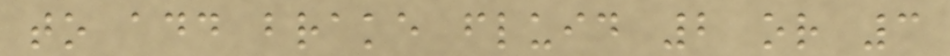to add brake fluid 2 or 3
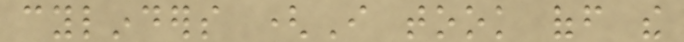cylinders (I took off the
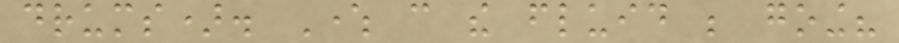drums). Where can the fluid be going?
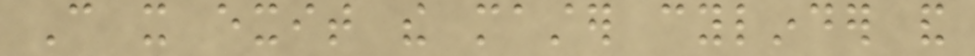Can it exit the master cylinder and
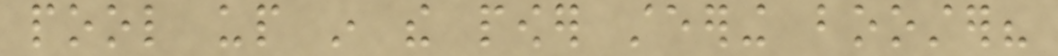pool up in the power steering booster?
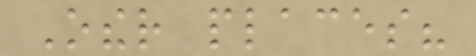Other places?
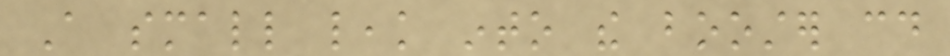A small leak into the booster could
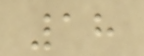18
